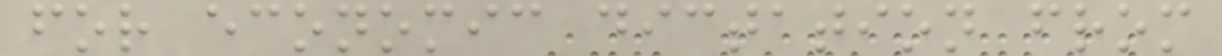for economic dictation from
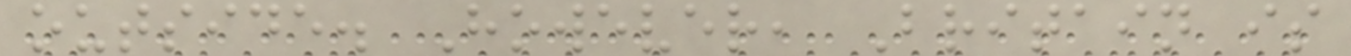outside. However, Britain is
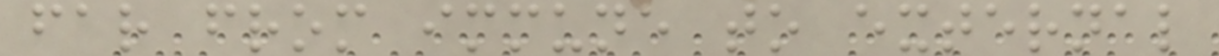far from immune to external
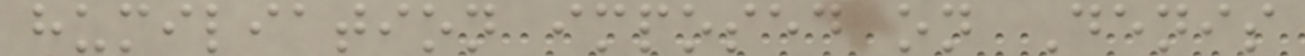humiliation imposed on Denis
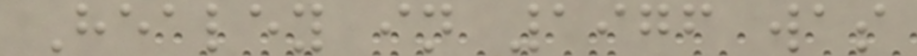Healey in 1976 was
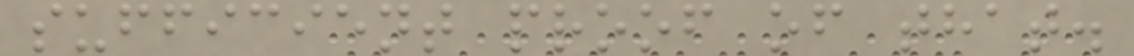sufficient proof of that.
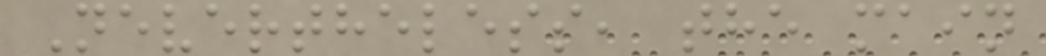Nevertheless, the main
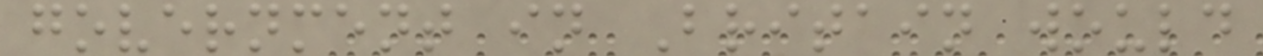government in Britain would
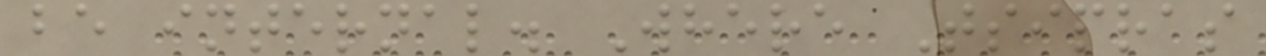be internal. Where Tsipras
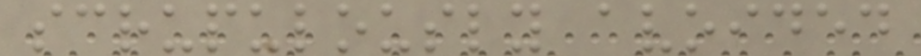scrupulously avoided
